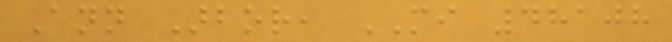Ann Arbor, MI 48108
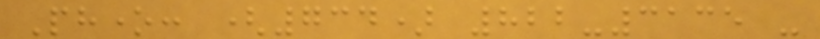Phone: (734) 822-3135 -
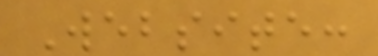Website:
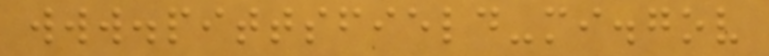www.pittsfield-mi.gov
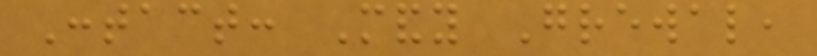Contact: Mandy Grewal,
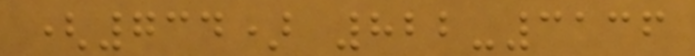(734) 822-3136
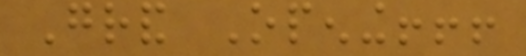Grand Opening!!!
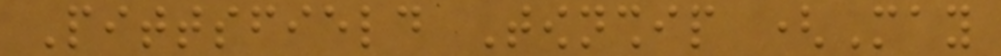Pittsfield Township (May
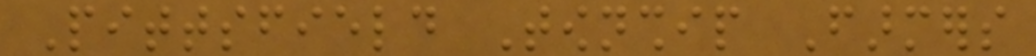Pittsfield Township Farmers
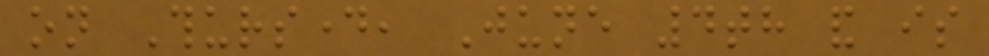on Thursday, June 4th and is
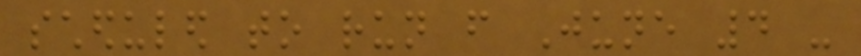scheduled to run from June 4 -
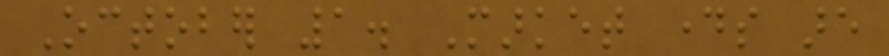October 1. Market days are
